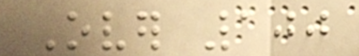Over 100
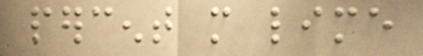percent more lime
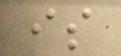is
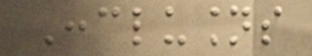Conclusions
